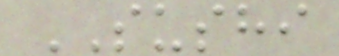SUSHI
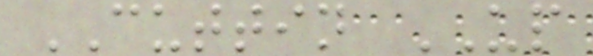CUTTIN UP
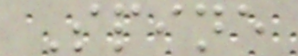Spine
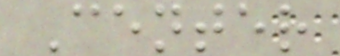Center
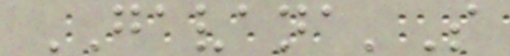GAVANA'S
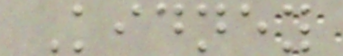Kidney
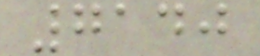7140
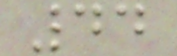44
